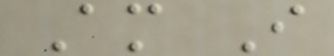Am I
